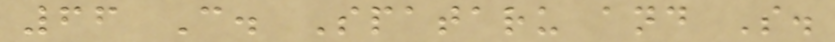66 C. Spataru and S.
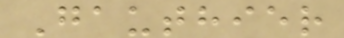Gauthier
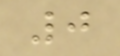0
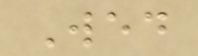Wed
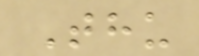Thu
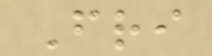Fri
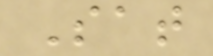Sat
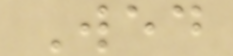Wed
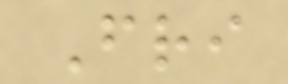Fri
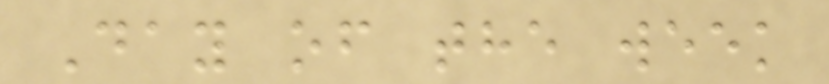Day of the week
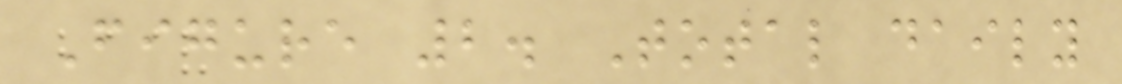Figure 2. Total daily
